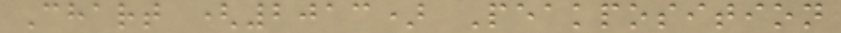Chart (2013) Peakposition
